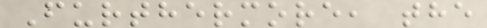Furthermore, the
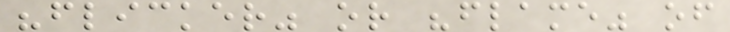"flicker" or "flame" of
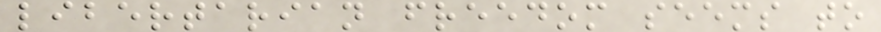libertarian freedom seems to
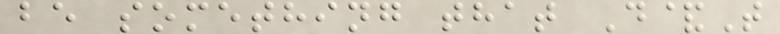be something that D&T
